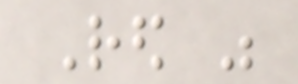Red was
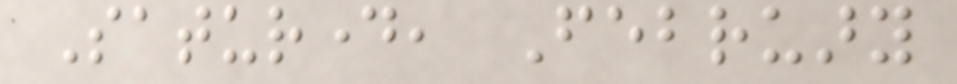Saturday, February
